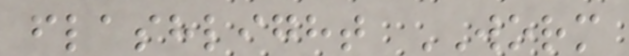flashlight WORM
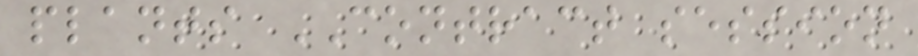plants CONTRACT session
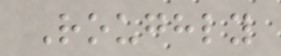Roughly
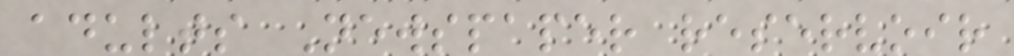adults Newspaper reservoir
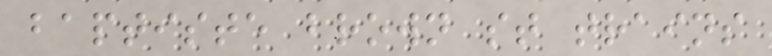baptiste brown st trains
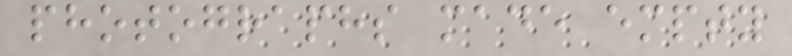photographs made empty
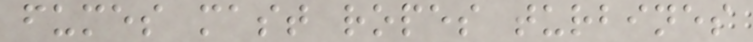fumes mast ropes turbines
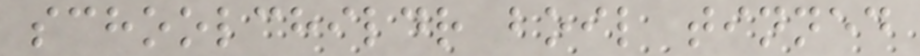schoolchildr boil tinned
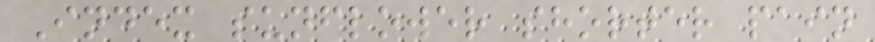Index sunflower shorter pain
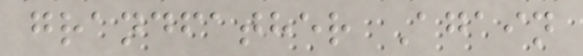grandfather Again
